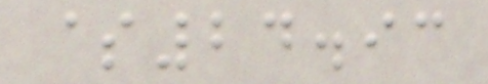$24.93
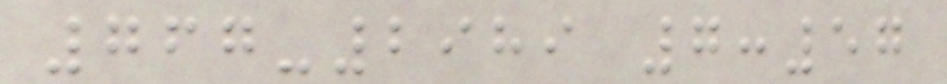767-2989 7:57
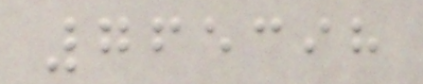765398
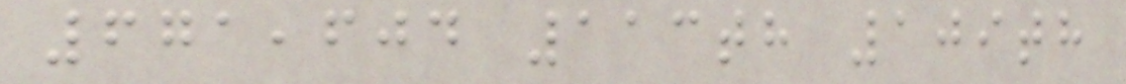671,604 113th 109th
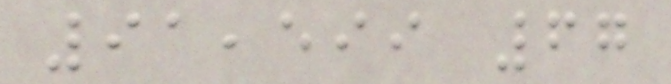91,599 67
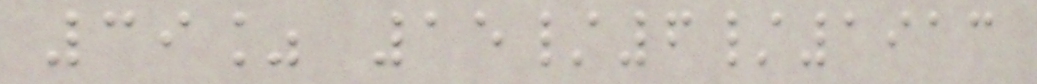39% 15/6/1913
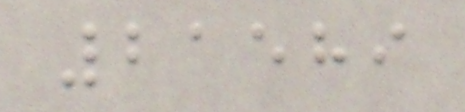21589
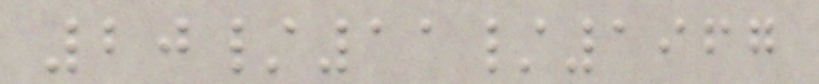20/11/1967
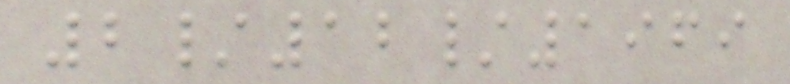2/12/1969
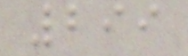299
